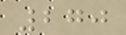270
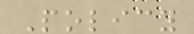Policy
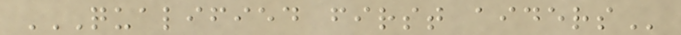QUALIFIED FIRST AIDERS
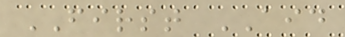FIRST AID
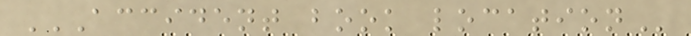ACCIDENT BOOK LOCATION
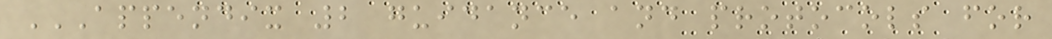APPENDIX 2 GUIDANCE AND PROTOCOLS FOR
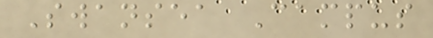Swansea Campus
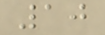10
